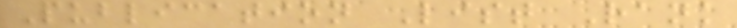Publication List Rank
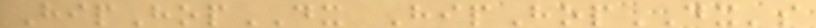HipHopDX HipHopDX's
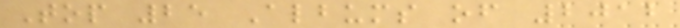Top 25 Albums of 2012
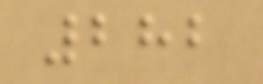282
